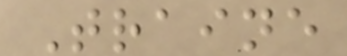Traine
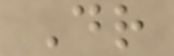Dr
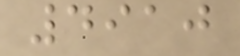4910
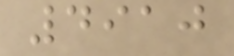4910
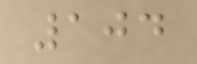104
